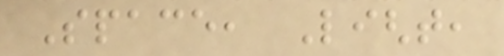Space, Light,
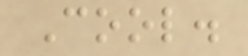Cool.
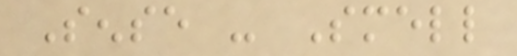Sense - Smell
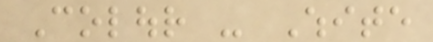Colour - White
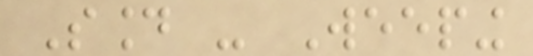Sound - Weeping
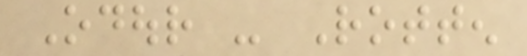Odour - Rotten
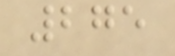275
